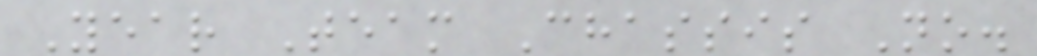Year Team Chassis No.
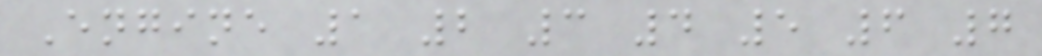Engine 1 2 3 4 5 6 7
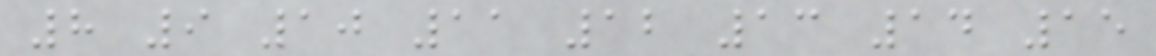8 9 10 11 12 13 14 15
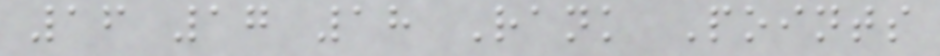16 17 18 Rank Points
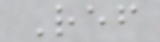Ref
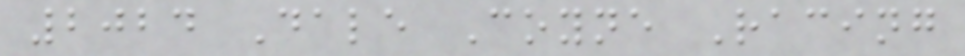2024 Dale Coyne Racing
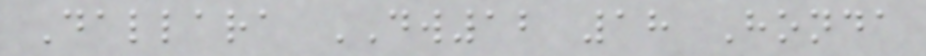Dallara DW12 18 Honda
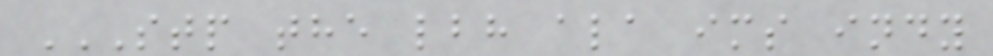STP THE LBH ALA IMS INDY
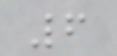6
